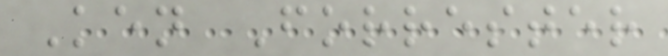Ken Forrester
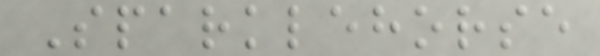Sparklehorse
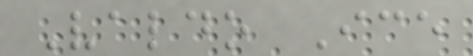Valdo Ice
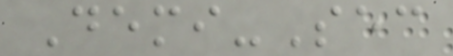Demi-Sec
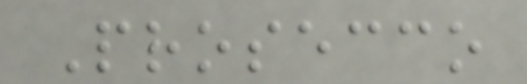Prosecco
